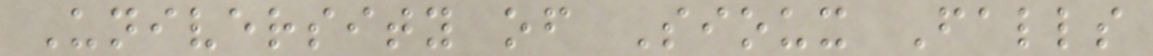University of Sioux Falls
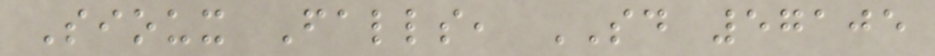Sioux Falls, SD 57105
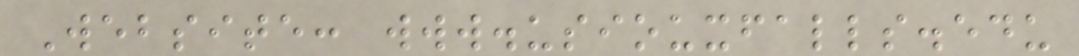Website: www.usiouxfalls.edu
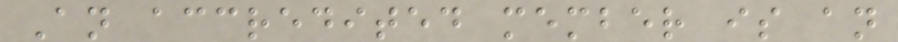An accredited member is an
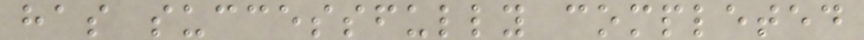has successfully completed
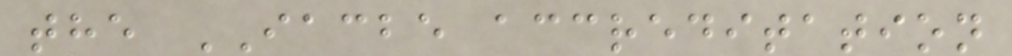the IACBE accreditation
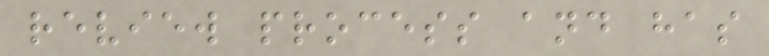review process and has
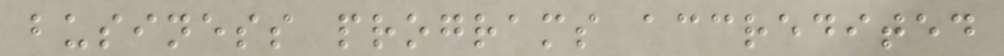business programs accredited
